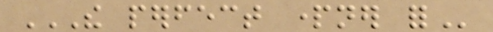THE PERFECT PARTNER FOR
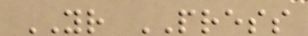YOUR PRESS
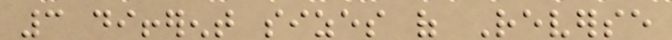3 different sizes of Reverse
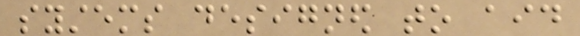systems designed to aid
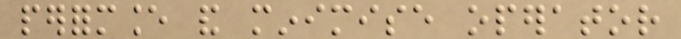performance and minimise operator
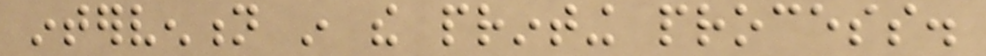intervention in the printing process.
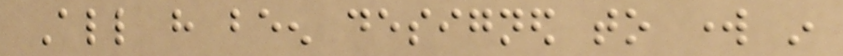All have been designed to work in
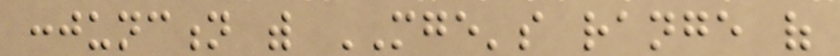conjunction with MGE's range of
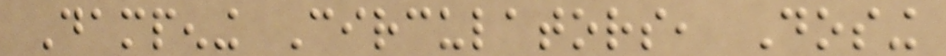Dampening Circulators, Dosing
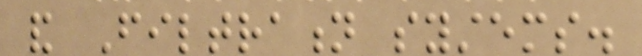and Filtration systems.
